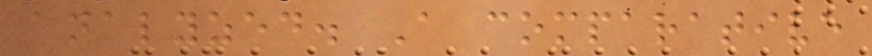analyzed. A comparative
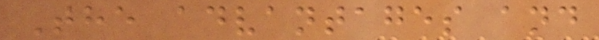The advantages and
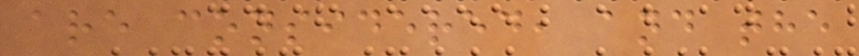are considered, and the
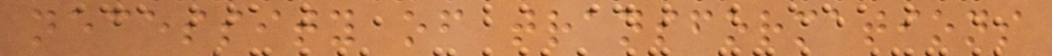necessity of transformations
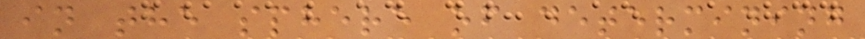in the sphere of determining
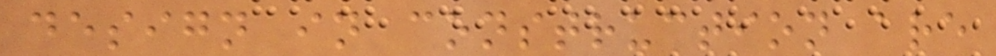design in construction are
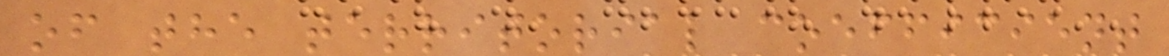of the territorial coefficient
